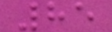85
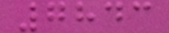7843
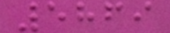5869
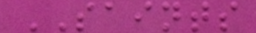SAINTS
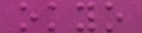okyo
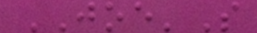JOE'S
